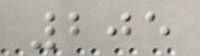205
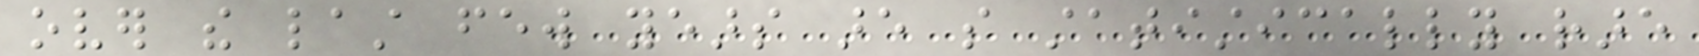over the last few years are so statistically rare
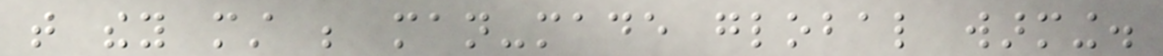that they must be man-made global warming.
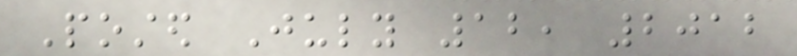Posted July 12, 2012
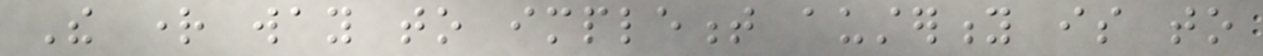The right way to implement austerity is to
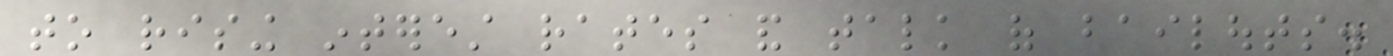to rising interest rates and talk of bailouts.
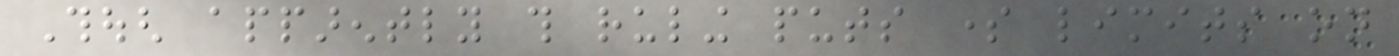Though apparently this ruling puts some limits on
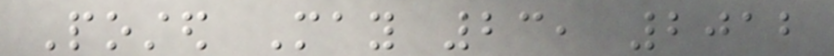Posted May 23, 2012
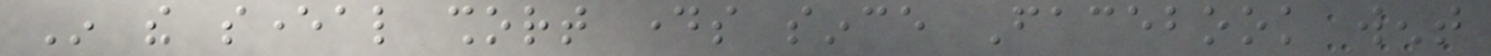In the several short days since Facebook went
